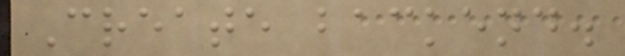Create backend.
